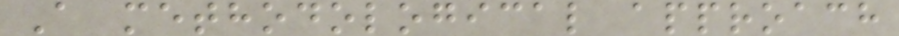A methodological approach
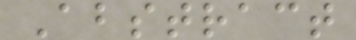Abstract
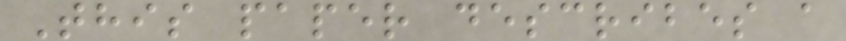This paper describes a
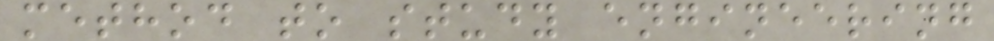method to study engineering
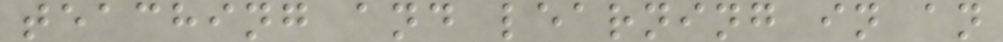teaching and learning in an
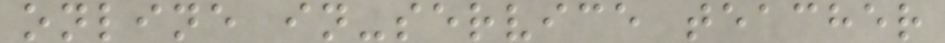online in-service teacher
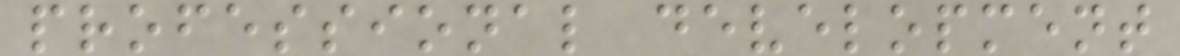professional development
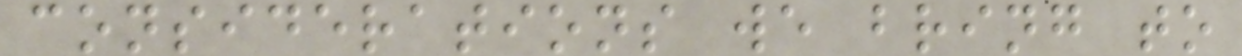considerations we bring to
